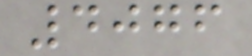4076
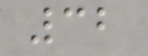32
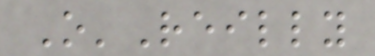O'Reilly
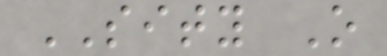SITY O
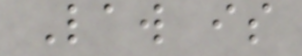Law is
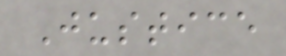Justice
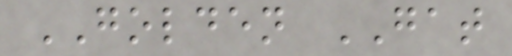GOLDEN GAT
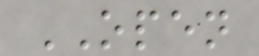OPEN
